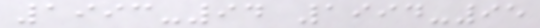1993-94 1994-95
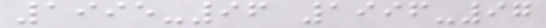1995-96 1996-97
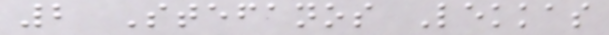2 Stefanos Lekkas
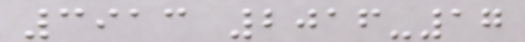3913 2016-17
